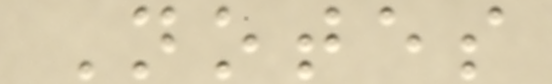Notes
